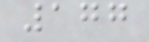177
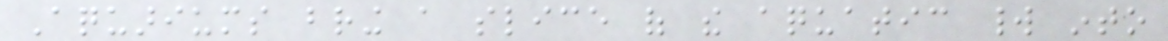Aquariums bring a slice of the aquatic world into
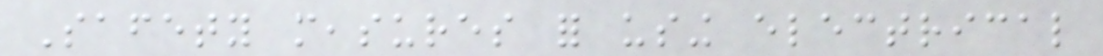Safety measures for using electrical
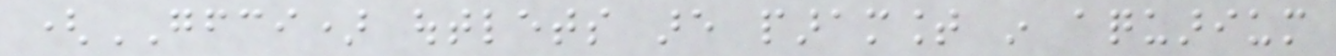(GFCI) outlets are paramount in aquarium
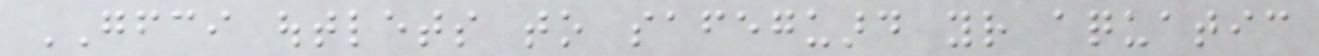GFCI outlets to safeguard your aquatic
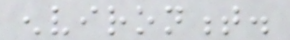environment.
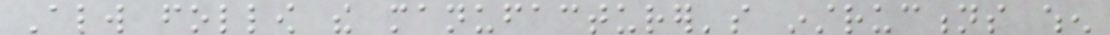Always follow the manufacturer's instructions when
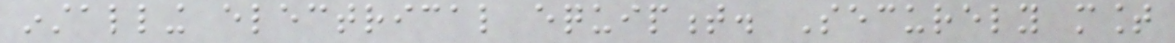installing electrical equipment. Securely mount
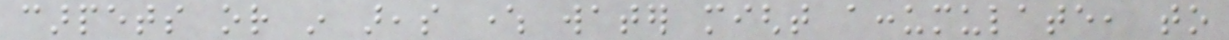carpets or in areas where water might accumulate, to
